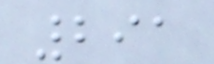291
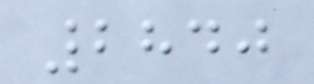2840
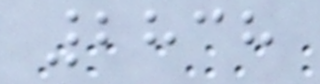2838
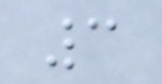3
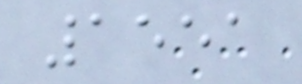1551
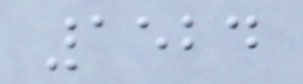1524
